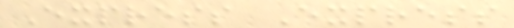Express Express
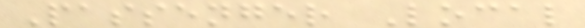Passenger Local
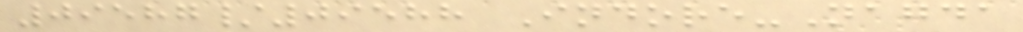09587/09588 Indore-Nagda
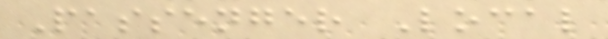Passenger Local
